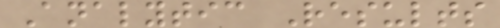Analytic Results
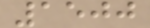1500
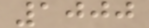1000
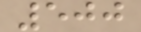500
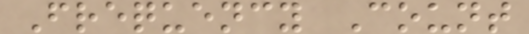Frequency Count
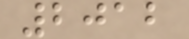2012
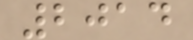2014
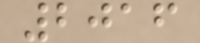2016
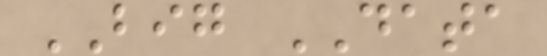BIG DATA
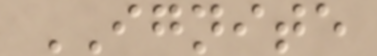IGNITE
